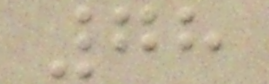78
